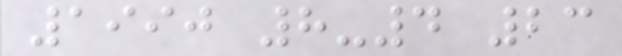1990 8-4 23
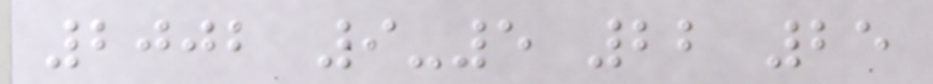2002 9-5 22 25
